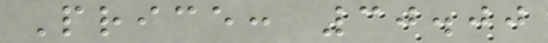Price: 30.00
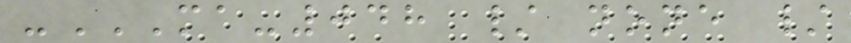-MA-048 / NONE /
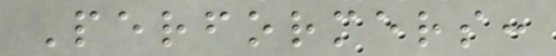Performers:
